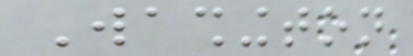Washington
